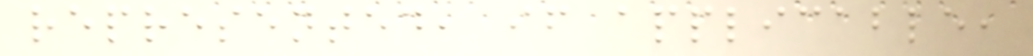represented, if applicable,
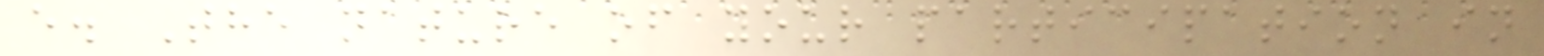e. The nature of your participation in
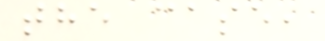the case,
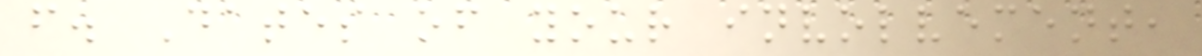f. Dates of your involvement,
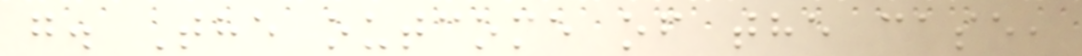g. The outcome of the case,
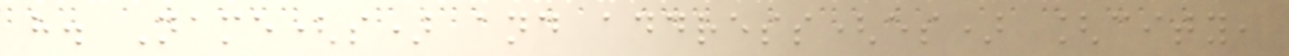h. Name(s) and address(es) [city,
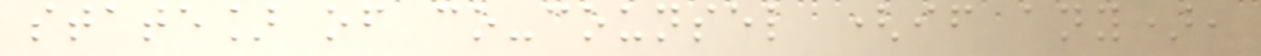state] of co-counsel (if any),
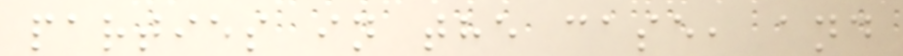parties in the case, and
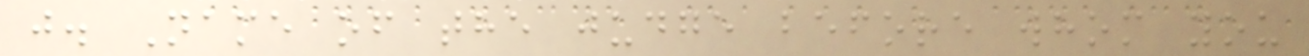j. Name of the judge before whom you
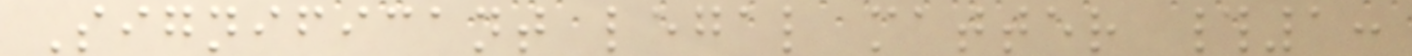Significant legal matter #1:
